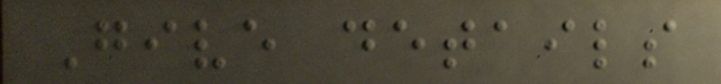Give details
